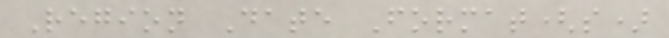Region Date Format(s)
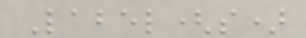Label(s)
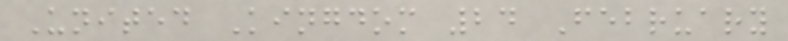United Kingdom 24 February
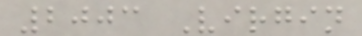2003 Virgin
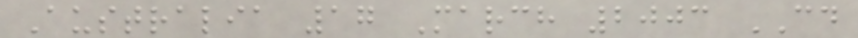Australia 17 March 2003 CD
